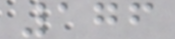176
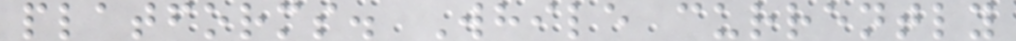platforms. While currently
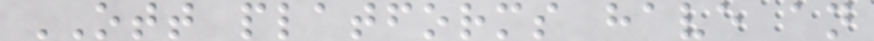OTT platforms have an
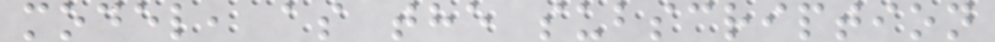model, as the subscription
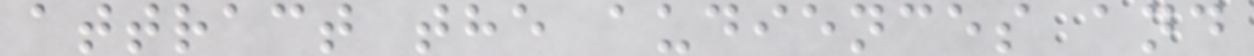attract the audiences and
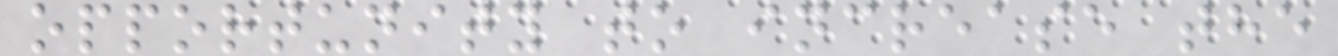opportunity to increase the
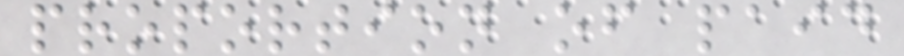proportion of paid
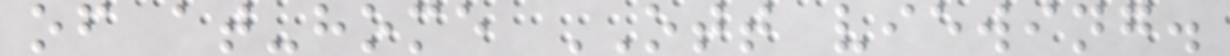of at-home OTT viewing.
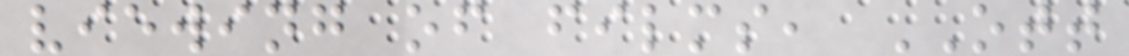viewing of films, OTT
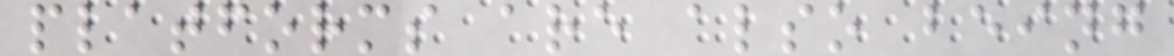platforms are also being
